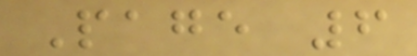Page 6
